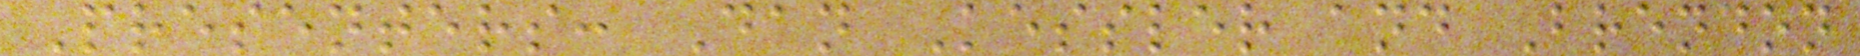Presenters: Dan Kessler and Brendon
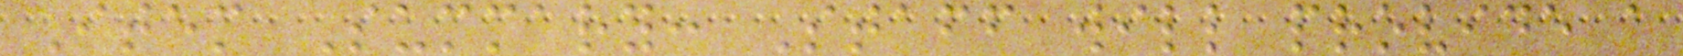Item Summary: Staff will provide a
